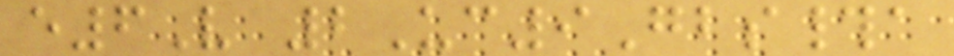e6V 2Uc9Gbs#a
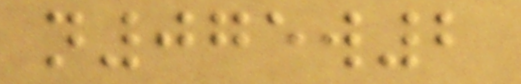n075w2
